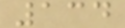134
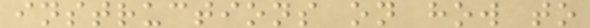instructions on how to
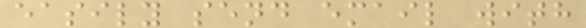easily send email with
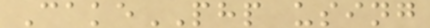CakePHP using
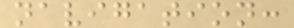navigation:
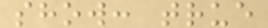show: true
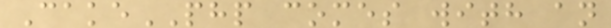CakePHP comes with an
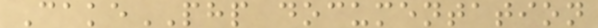CakePHP documentation
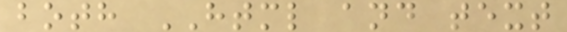both HTML and text
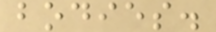bodies.
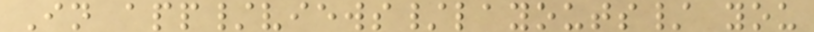In app/views/layouts/ you
